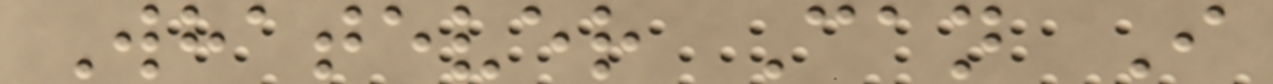Whatever Can I
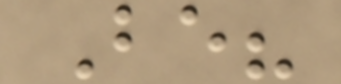Be?
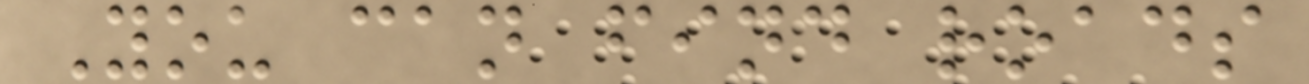You can find roads
